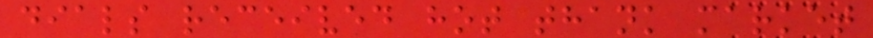dials received hot thank market
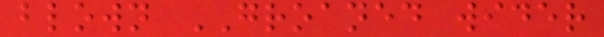blown GROANED wider
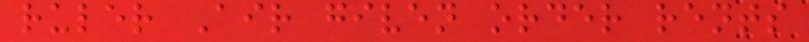ruler Air given order rents
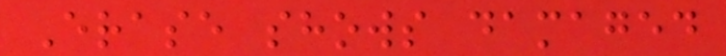Erase shows damaged
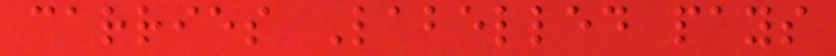carries Labelled pays
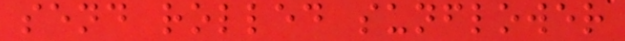send rolled sunflower
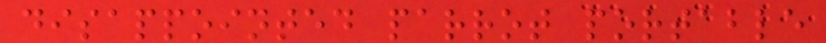disappointed parrot portable
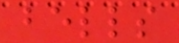bells
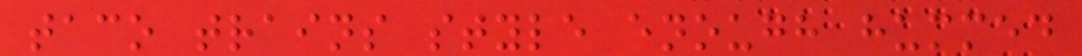taco trains style enough hummed
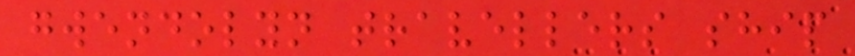gwendolyn travellers ship
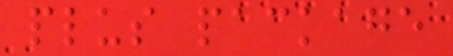plus package
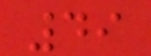49
